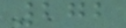272
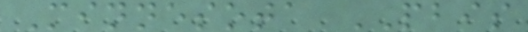Minnesota PBIS
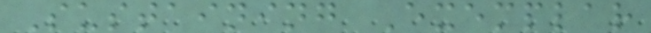Sustaining Exemplar
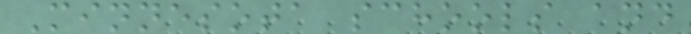Minnesota schools and
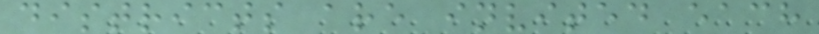districts are invited each
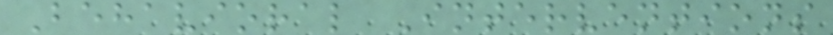Behavioral Interventions
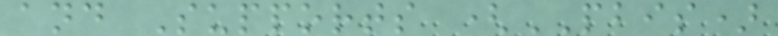and Supports (PBIS)
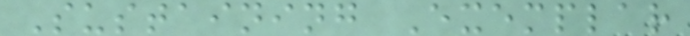Sustaining Exemplar
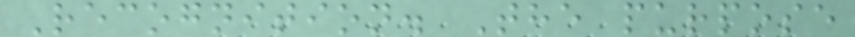Recognition. The purpose
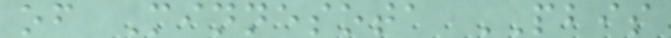of Minnesota PBIS
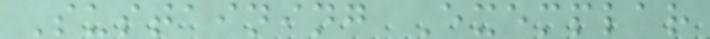Sustaining Exemplar
